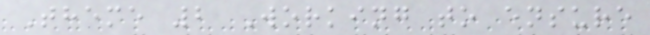Theme 2 Working to ensure
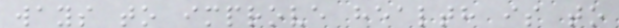ways to improve health is to
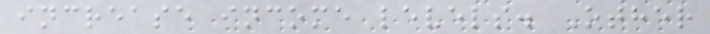increase income levels. Other
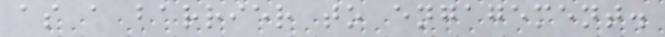as a barrier to engagement.
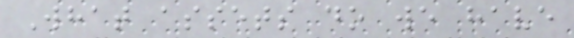What assets do we have
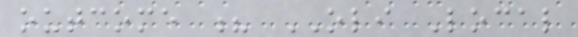outcome ? OLI Local
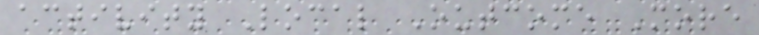activity Local Outcome More
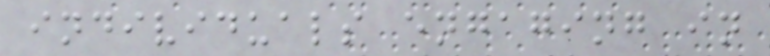individuals engaging in
